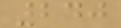240
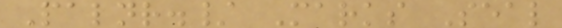Palnr./ Marks Seal
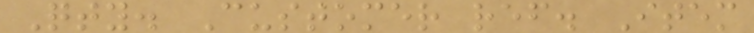Qty. Customer ref. Item
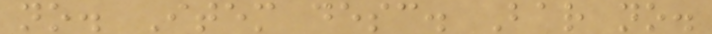no. Item desc. Bar no.
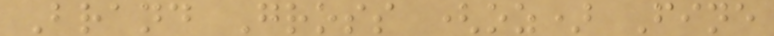Brand Gross (oz) Fine
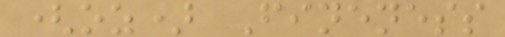(oz) Fineness
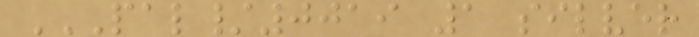PAL/0019 1 SILVER
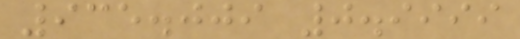935.009 0.9999
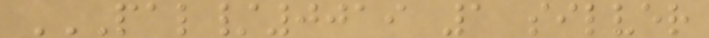PAL/0019 1 SILVER
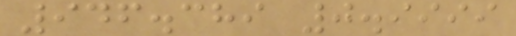946.389 0.9999
